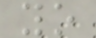yo
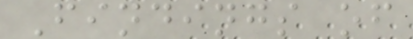Findings of
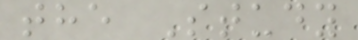the Study
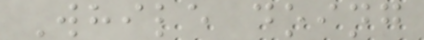While doing
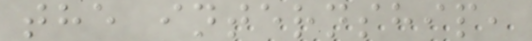the internship,
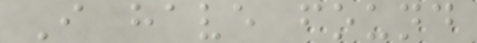I have found
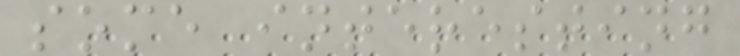some interesting
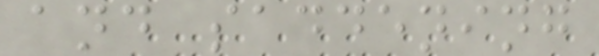and saddening
